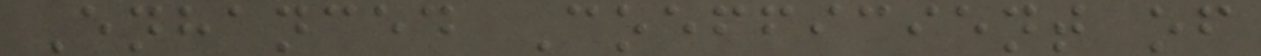Enhanced Coefficient of
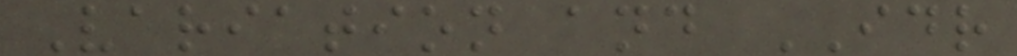Variation and IDR
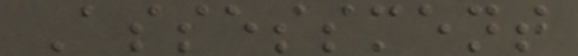Assessment
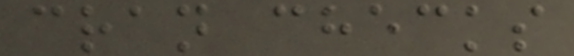cran checks
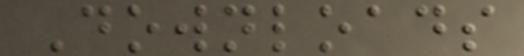Downloads
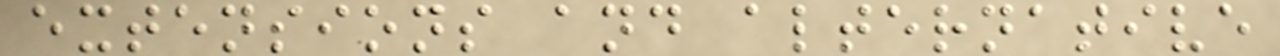extensions and alternative
